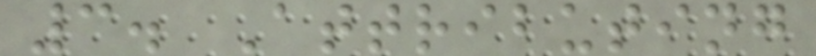3. Attributing
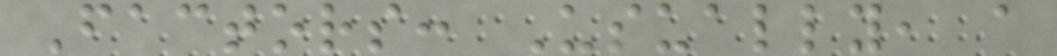Factors: Usually, a
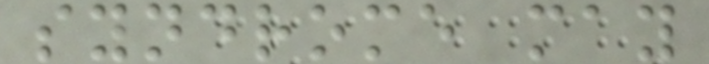syndrome may
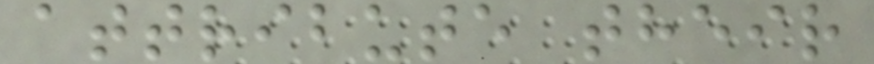attribute their
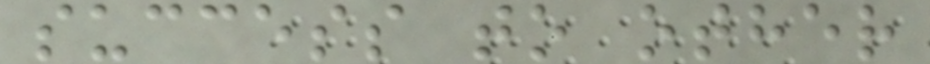success to other
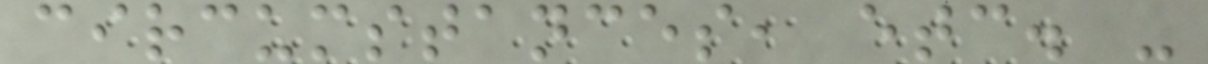circumstances, etc. -
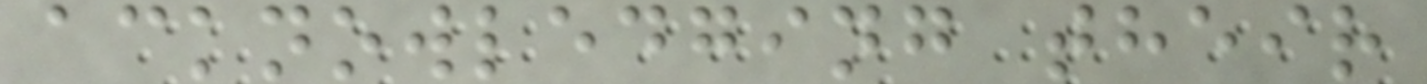acknowledging their
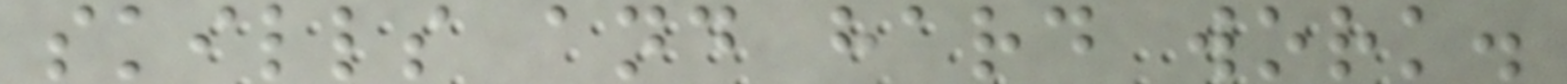skills and hard work.
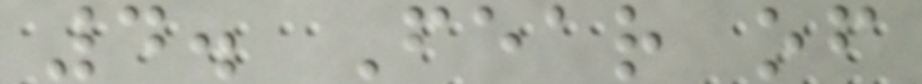4. Fear of
